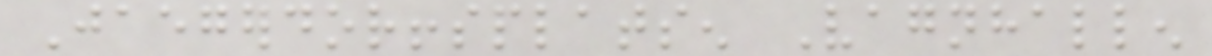Jaegerdorffsplatsen Vagnhallen
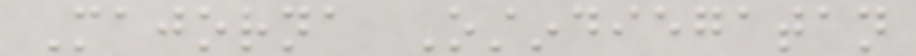Majorna Ostindiegatan
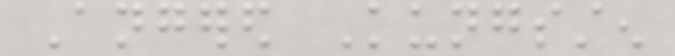Angered Kungssten
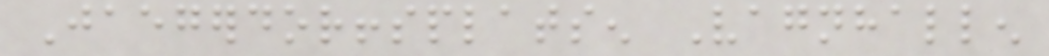Jaegerdorffsplatsen Vagnhallen
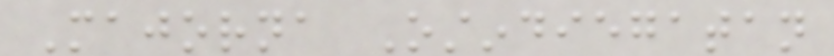Majorna Ostindiegatan
